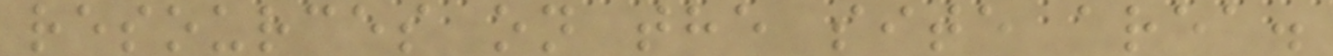resources on the site area.
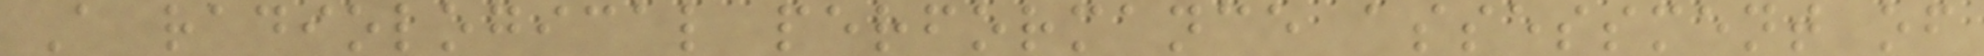A radiological performance assessment of
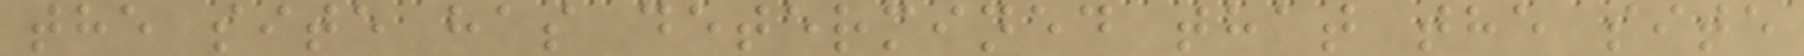the site has determined that the site
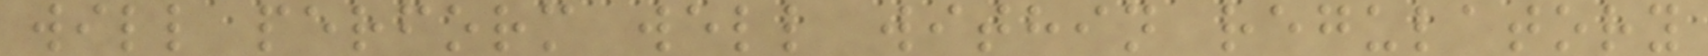will perform well within regulatory
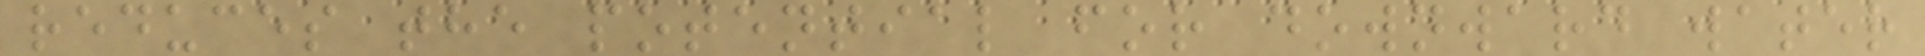reduces the potential for downward water
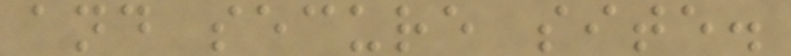and secure site.
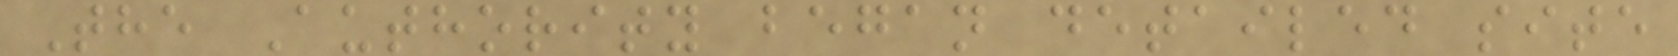The Authority began detailed site
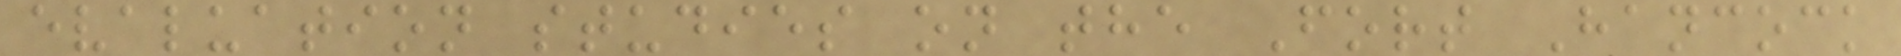evaluation studies on the Fort Hancock
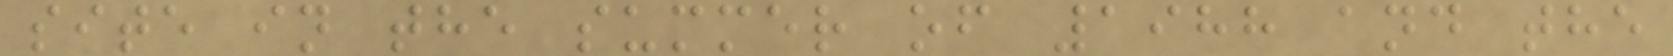site in the summer of 1988 and the
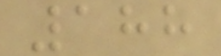188
